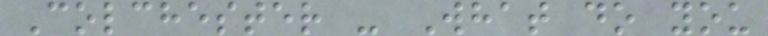Colchester - What do you
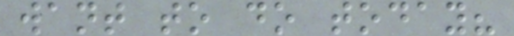want to do today?
